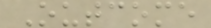Outcome
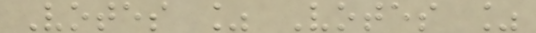Votes % Votes %
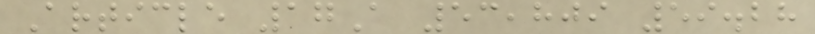Article 17A 53,809 59.28
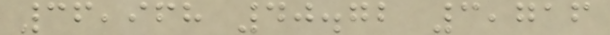36,968 40.72 3,716
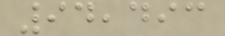94,493
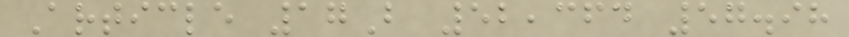Article 17B 52,364 57.98
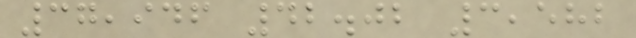37,946 42.02 3,582
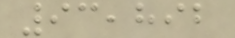93,892
